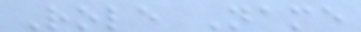Role Name
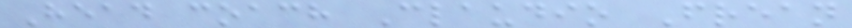Head coach Claudio Frean
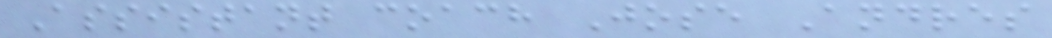Assistant coach Jose Andres
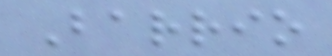Barrio
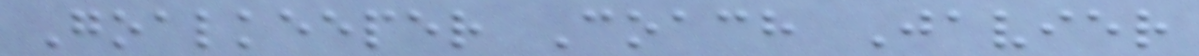Goalkeeper Coach Javier
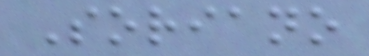Soriano
